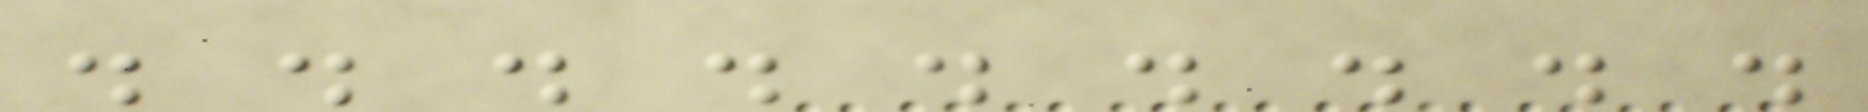. . . . . . . . .
